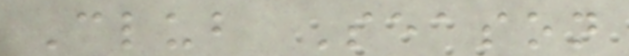Club Season
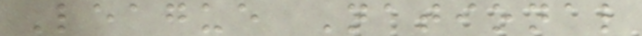League National
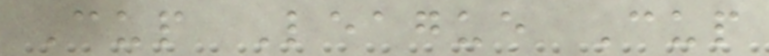Cup League Cup
